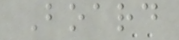Board
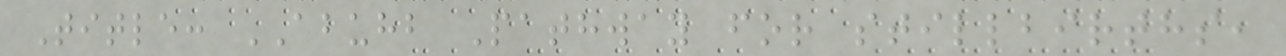Title: ABUHB Pathway for stillbirths,
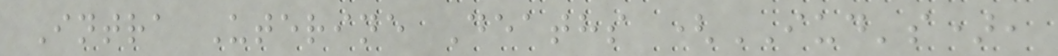Intra Uterine Deaths (IUD's),
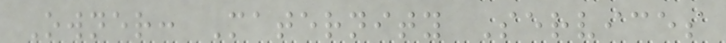Owner: Maternity Services
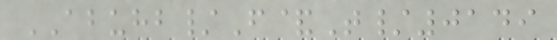ABUHB/F&T/0149
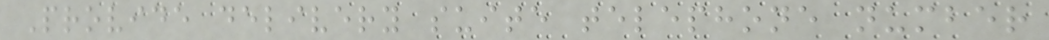Provide delivery suite telephone number
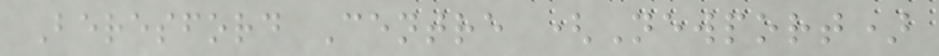Beresford Centre (Newport)
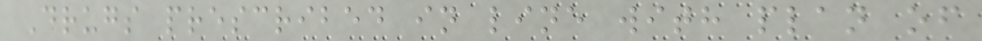Drugs prescribed in line with plan of
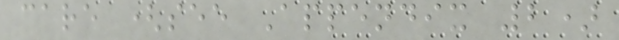care (see Appendix 2)
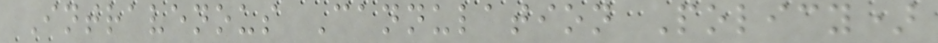Intravenous Cannulation Policy)
